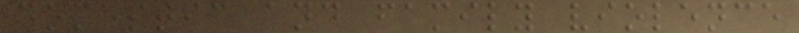domestic and family violence
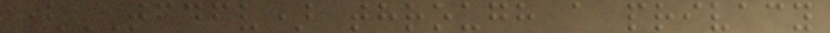(TFDFV) through a privacy
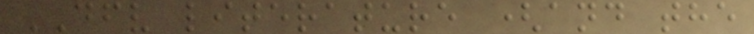DFV literature (and the
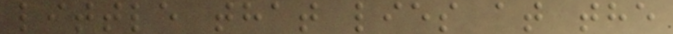little that lies at the
